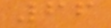66
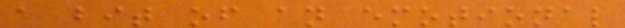a bit of an emotional
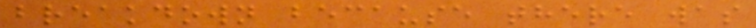breakdown because there was
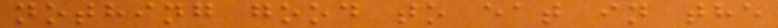nothing good to eat in the
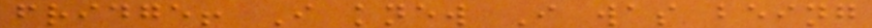fridge! I knew I was being
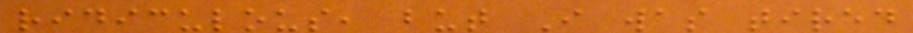ridiculous, but I was tired
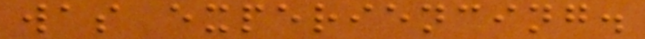was experiencing.
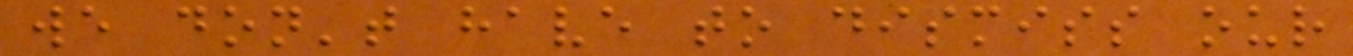we don't have to dismiss our
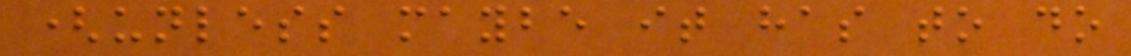(unless maybe it has to do
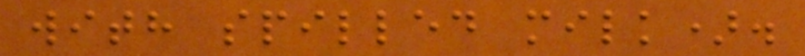with spilled milk).
